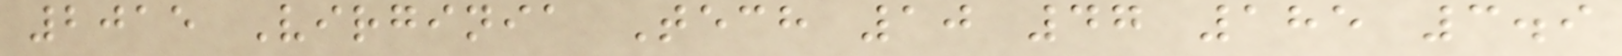2015 Virginia Tech 10 47 185 3.9
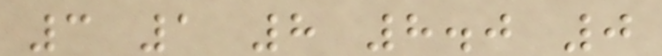3 1 8 8.0 0
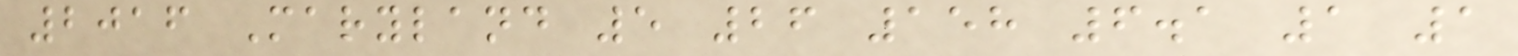2016 Maryland 5 26 158 6.1 1 1
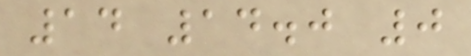14 14.0 0
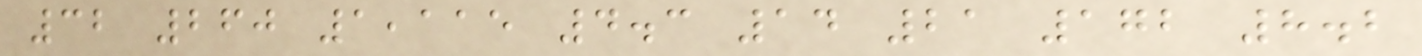32 260 1,115 4.3 14 21 172 8.2
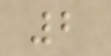2
